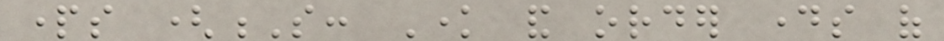parts (S: Know and order days of
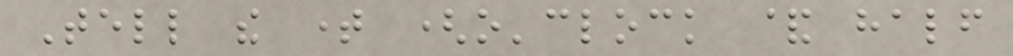Tell the time (o'clock & half
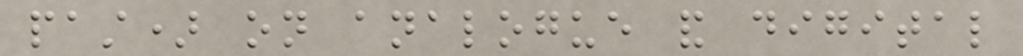past) on analogue and digital
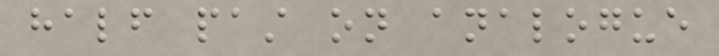half past on analogue
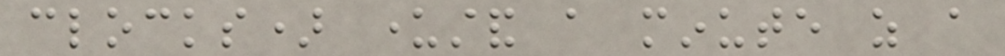clocks) understand a minute as a
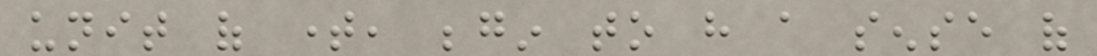unit of time, begin to have a sense of
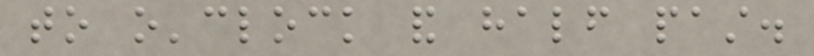to o'clock and half past.
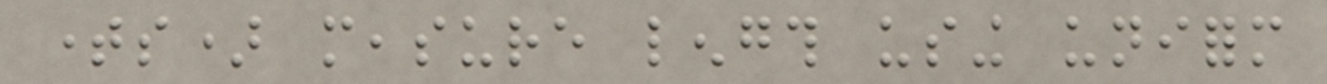times) measure length using uniform
